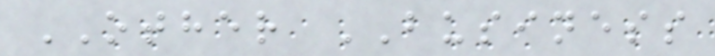OTHER BUSINESS
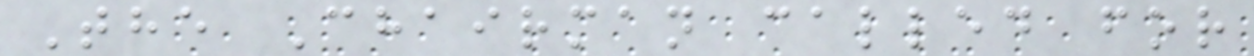The Chairman called for
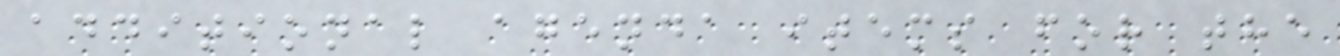additional agenda items for the
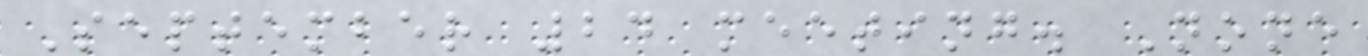September 24 meeting. None
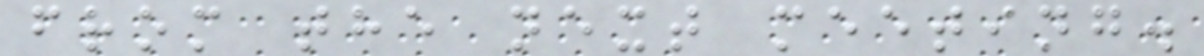from the next meeting.
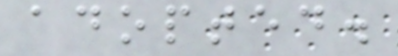adopted.
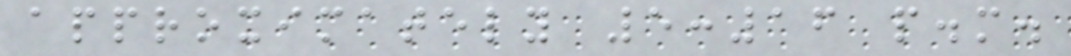approximately 5:16 p.m.
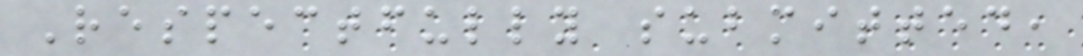Respectfully submitted,
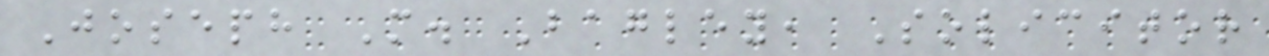Joseph M. Bagley, Solicitor
